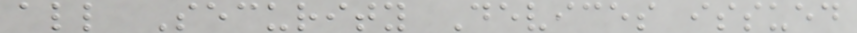all Security Devices issued
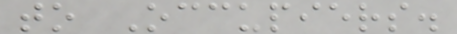to Occupiers.
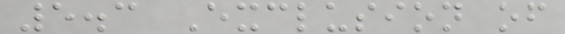5.3 Exclusion of
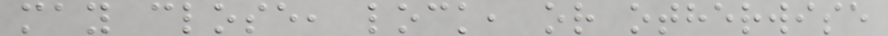may close, lock, or otherwise
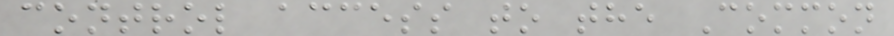control access to the Common
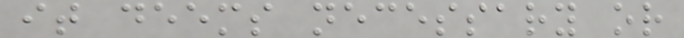it deems necessary or
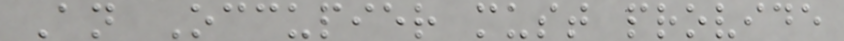An Occupier must provide
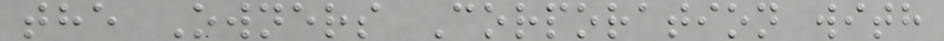the Owners Corporation with
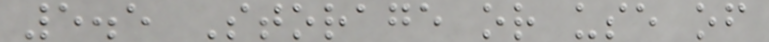5.5 Storage or use of
